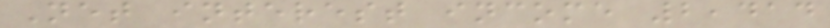Net interest income 2,414
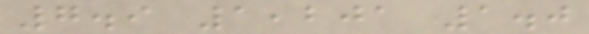7.9 1,201 1.0
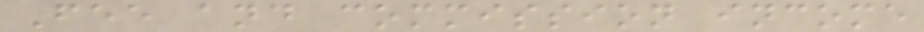Fee and commission income
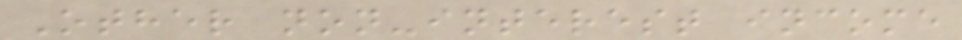Other non-interest income
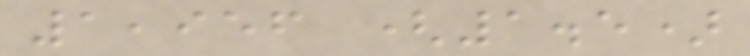1,956 (1.5)
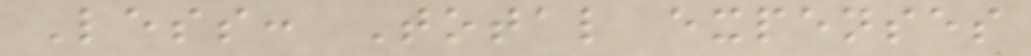Less: Total expenses
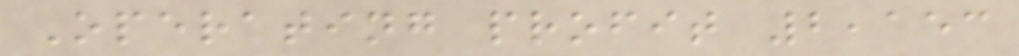Operating profit 2,153
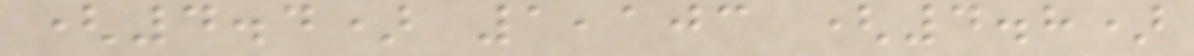(4.4) 1,103 (4.8)
